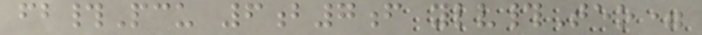fb#Pcu 6b7f ylv#Teo=
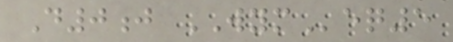D0j WYMeq5
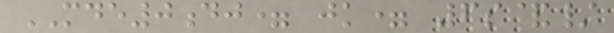MDE0dj= jk= 6s&/
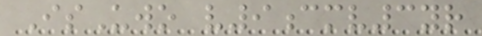IsUwo v9cmv3yr
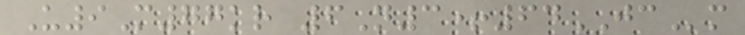U9M77kr 6N3+64JCm
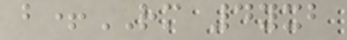b+RM 4yxb
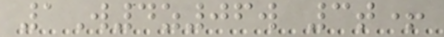1W4z06w 3t+
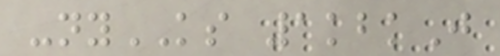-nyKS 1kbkJ
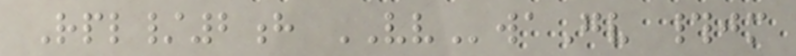Rpl/2h VVwaGv #jm
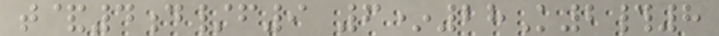t&4d/f9 6*28K2#8
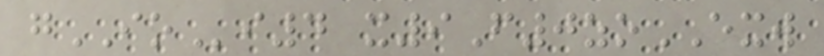gIOi4 x9F0zoEXW
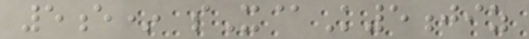5e* sX@K5jiz
